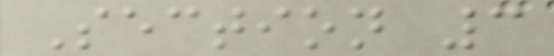Section 3
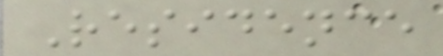Residence
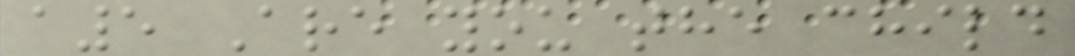a5 Are you the child
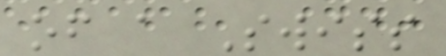of a Swiss
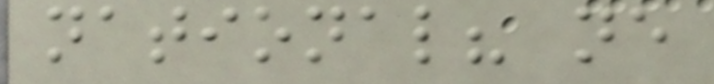national? ne
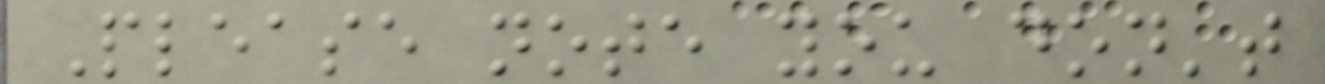Please note you don't
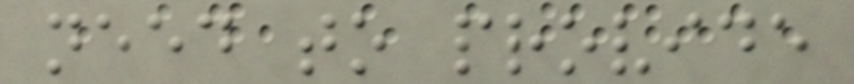need to provide
